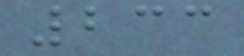233
